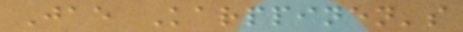Jae Karppinen's
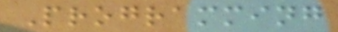Programming
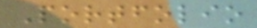Portfolio
